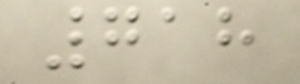718
